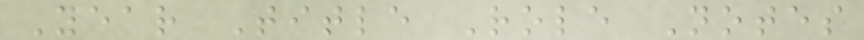Year Title Role Notes
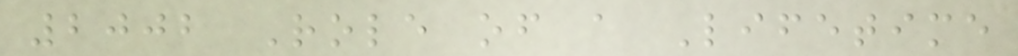2002 Role of a Lifetime
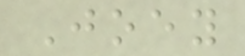Joey
